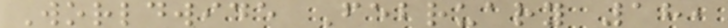Worldwide February 18,
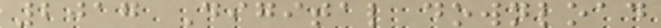2017 Digital download
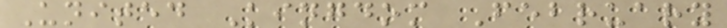United Kingdom February
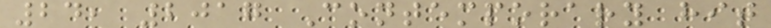24, 2017 Contemporary hit
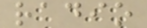radio
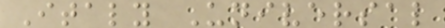Italy Universal
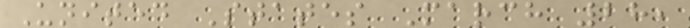United States March 28,
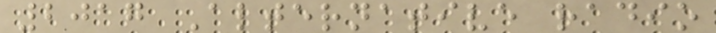2017 Alternative radio
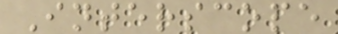Interscope
